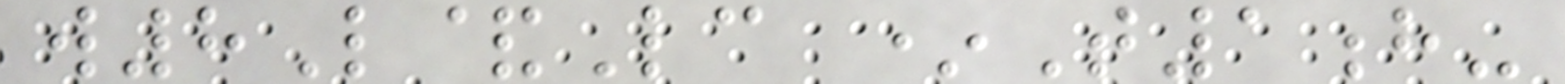w8L&Lc *T1h-
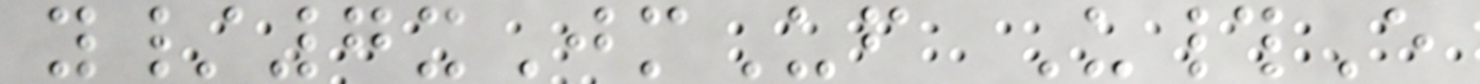y/7xJmUf U#E
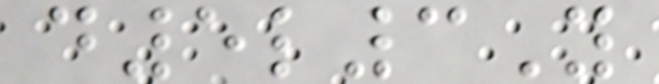d5l3Y
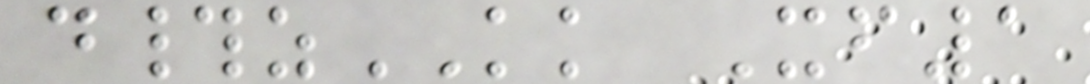d#zKK Xf1
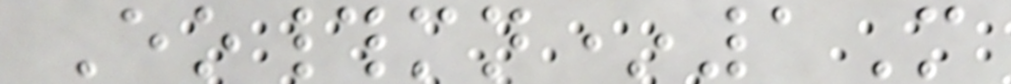Eo#mn*1M
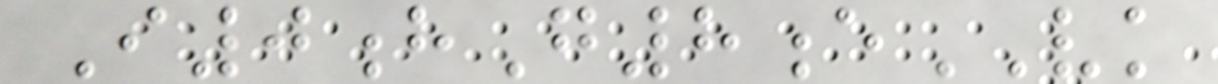I0hG8eVK
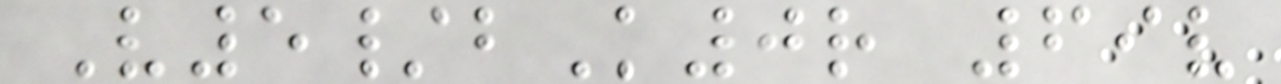V5/bK0r 69v
